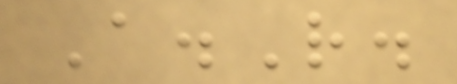A.R.
